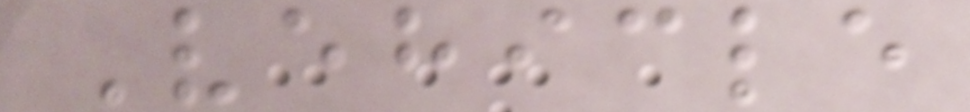Vehicle
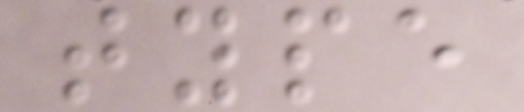type
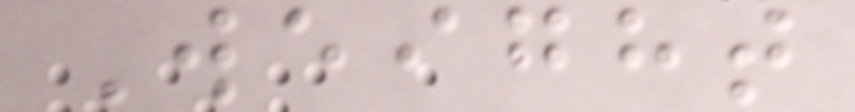Weight
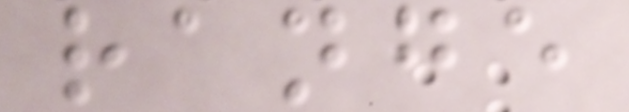range
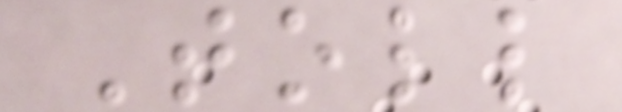Toll
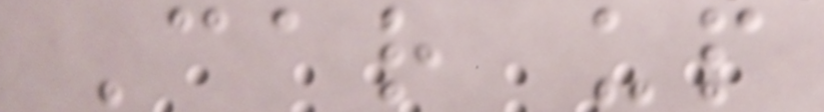Car up
